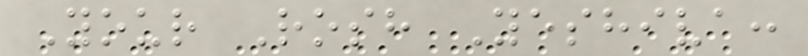Your Rosh Yeshiva:
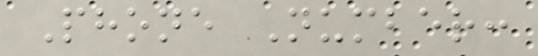Phone Number:
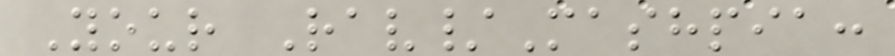Your Rav/Mashpia:
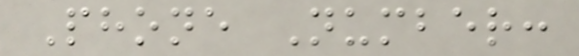Phone Number:
